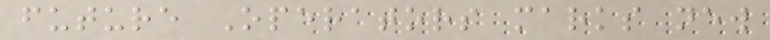future Operators marks new
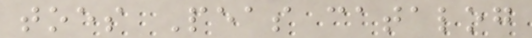toes Peas catalog
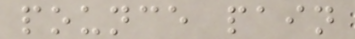pounce pain
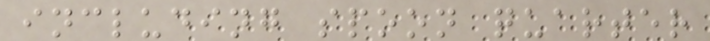including spoon quarter
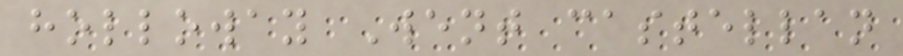holloway Went castellan
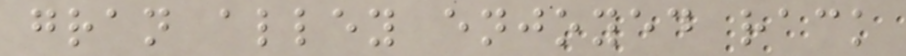gran alley enjoyed rack
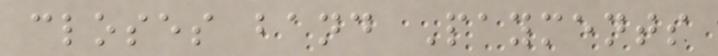closes band Payments
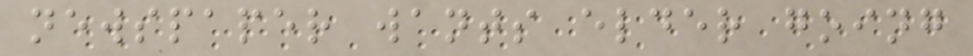newspaper wants elder going
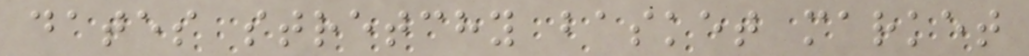dates stretchy basket market
